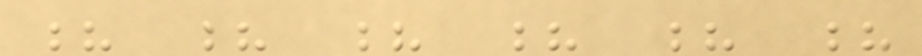? ? ? ? ? ?
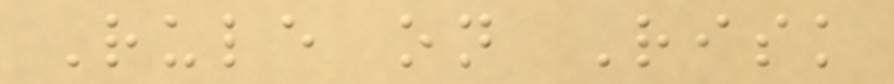Rule on Risk
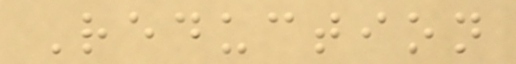Reduction
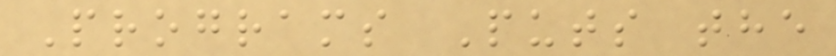Programs Puts the
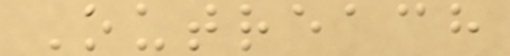Outreach
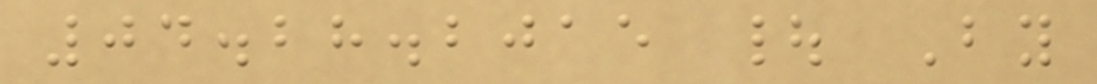04.28.2015 | By
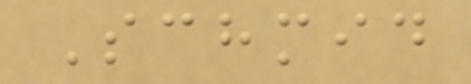Schmid
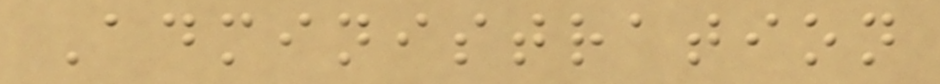Administration
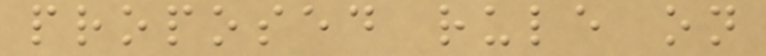proposed rule on
